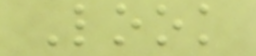Look
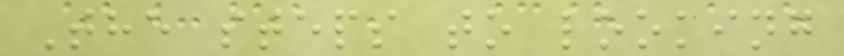The steps to looking
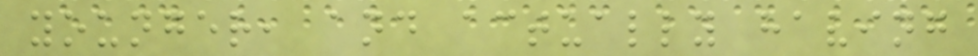younger, and actually having
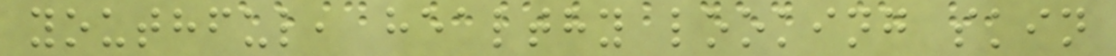youthful, healthy looking skin
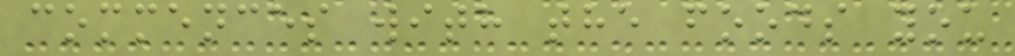commences with the foods you
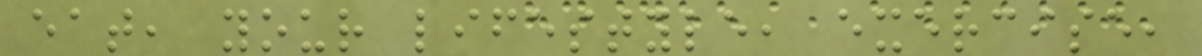eat, your lifestyle, exercise,
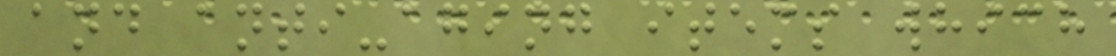and anti-aging items which
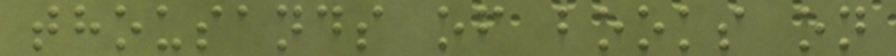thousands of books on
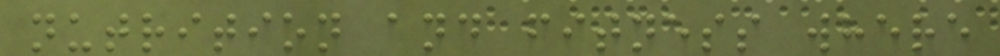nutrition and fitness where
